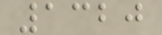1320
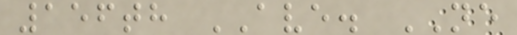156th AVE. NE
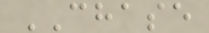CHASE
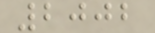2002
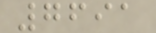7691
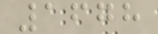1678
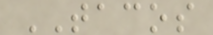TACOS
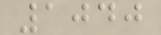1040
